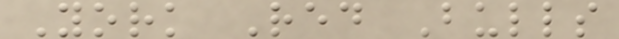York Red Bulls
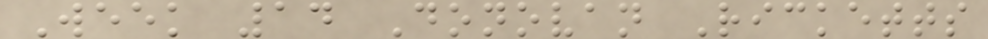Week 14 Donovan Ricketts
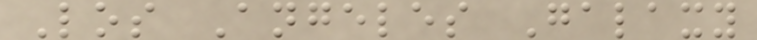Los Angeles Galaxy
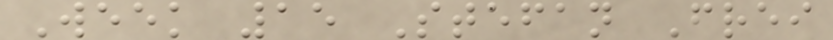Week 15 Stefan Frei
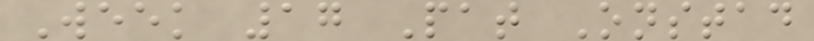Week 17 Pat Onstad
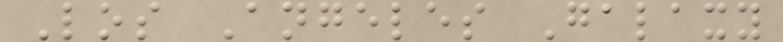Los Angeles Galaxy
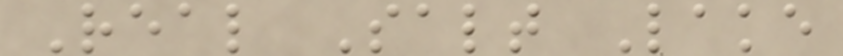Real Salt Lake
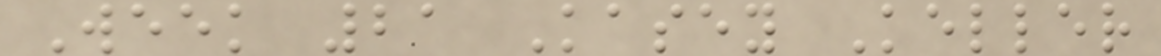Week 21 Kasey Keller
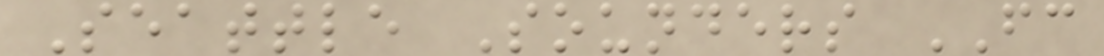Seattle Sounders FC
